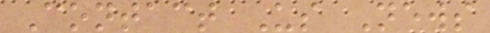Contact Us News
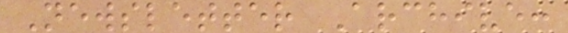Newsletter Archive:
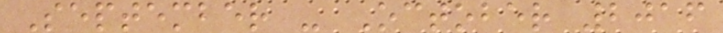September - October 2016
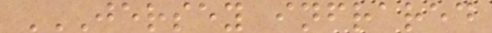JERSEY INFRARED
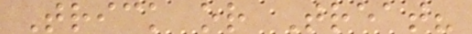Trick or Treat?
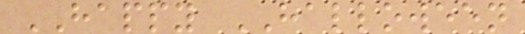HAPPY HALLOWEEN
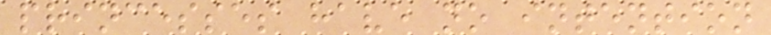princesses have no intention
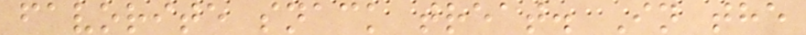favorite snack treat. In the
